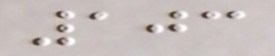103
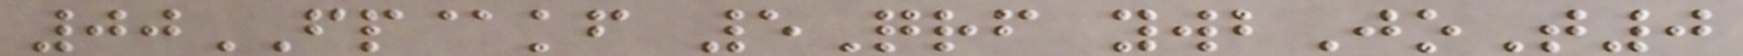00FP@kf 5Qrf ywbJoT0
